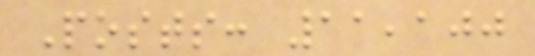Posts: 11,100
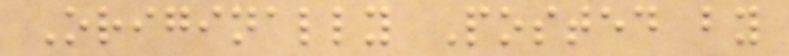Originally Posted by
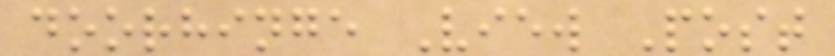doorhinge View Post
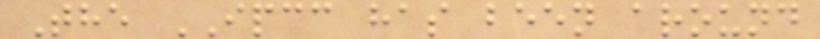The IPCC has been around
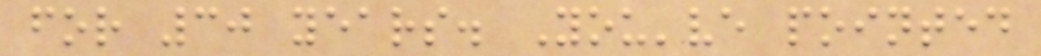for 30 years. You've pointed
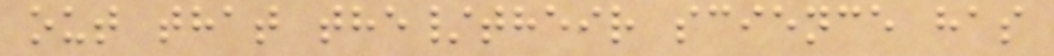out that the/their science has
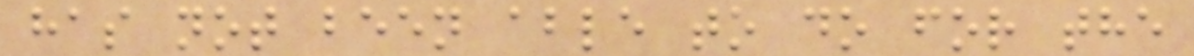has not been able to do for the
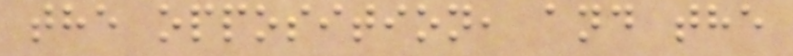the opposition, and the
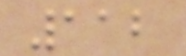112
